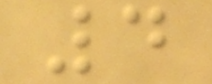4
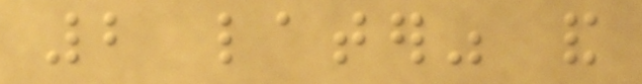2 later" and
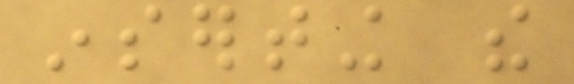inserting the
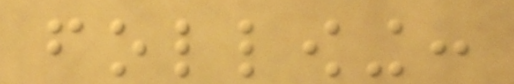following:
